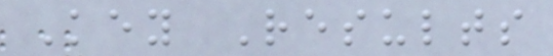Key Results
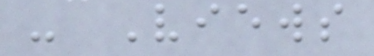- Views
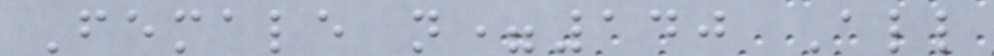Female n=140 All
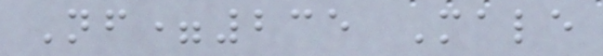Nf=235 Male
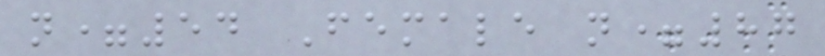n=54 Female n=87
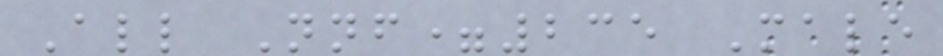All Nnf=235 Male
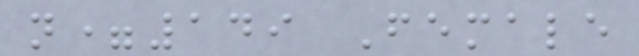n=149 Female
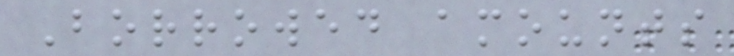Borrowed amounts
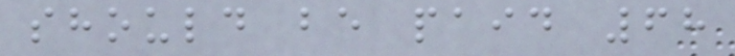should be paid 68
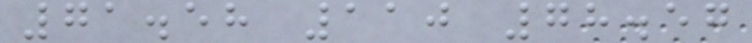71.58 110 78.57
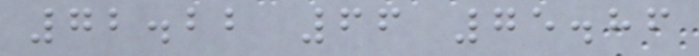72.22 66 75.86
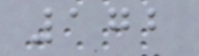172
